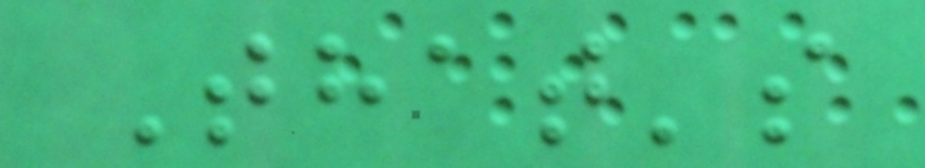That's
